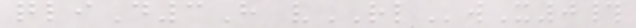qliD3H vRLwX0#
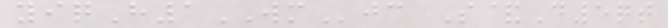yiqH1WMjc S&D5qt
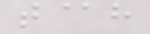t@h
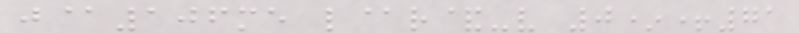j@106me l@r&-v 0*+71
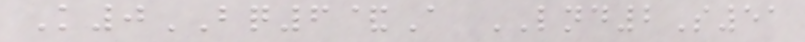K0BQ6&A LND2S51
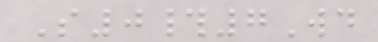S0#7Wd
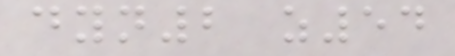dyn2 z54
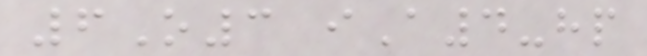6O3 iA4-hp
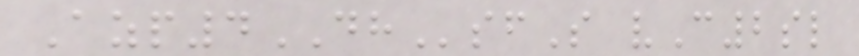Azp4DHsfS vC2sl
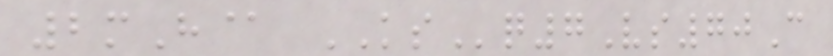2mH@ KSq7Vs70C
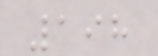198
